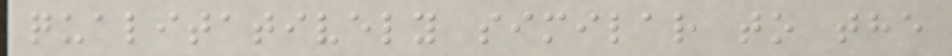qualitatively similar to the
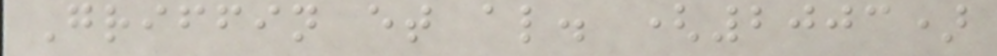Griffin et al. (2003)
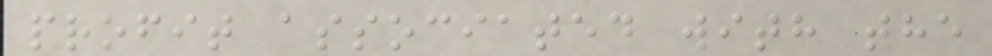profit associated with the
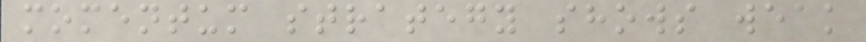momentum strategy shows weak
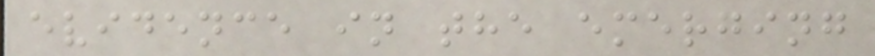evidence in the emerging
